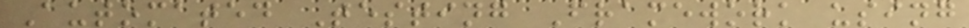Automated Testing Framework using
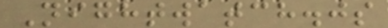Nightwatch.js
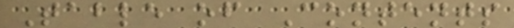Table of Contents
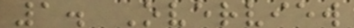1. Overview
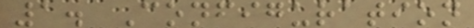1. Configuration
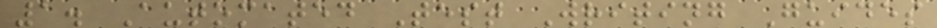1. Automated Test Writing Guides
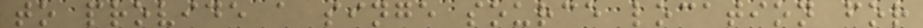to provide a singe source location for
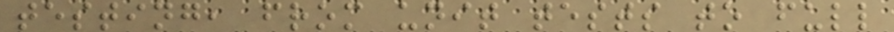testing, from unit tests to full
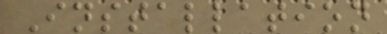Installation
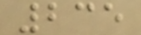235
